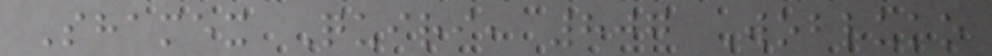Shamex Quiri, 807 Wobluko
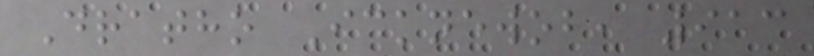Dratho Icknewob, 913
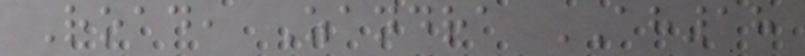Road, Zandra AH18
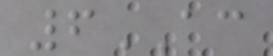6AC
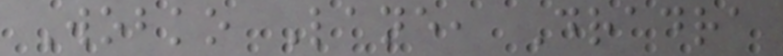Wobko Lane, Dradra
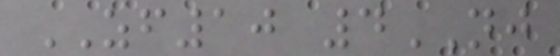ZF10 4NJ
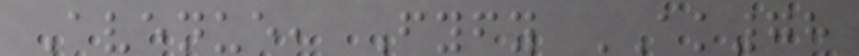Avenue, Fyfy AK78
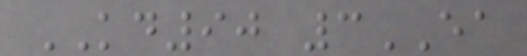KD90 3EA
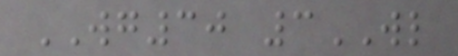WG30 3WL
